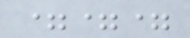===
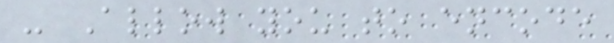- Allow you to encode
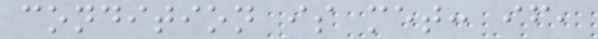condition is met: if,
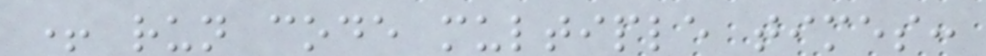+ run code multiple times:
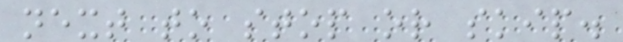next to stop or skip.
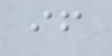if
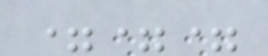===
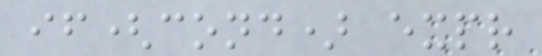if(cond) expr
